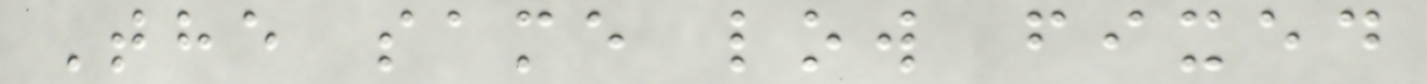The same low fixed
